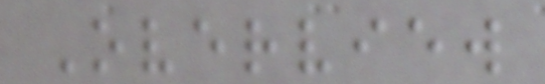Overview
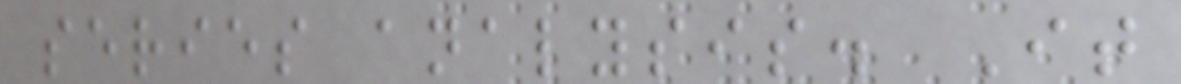series analysis. It
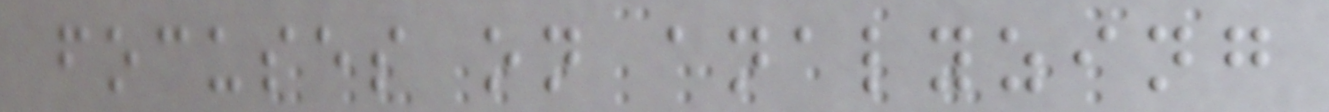focuses on analyzing
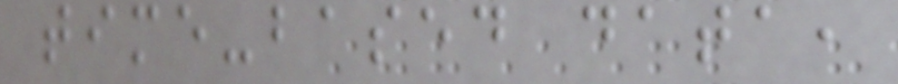time-based data,
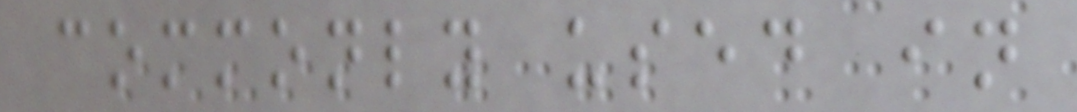commonly used in
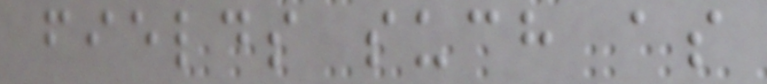fields such as
